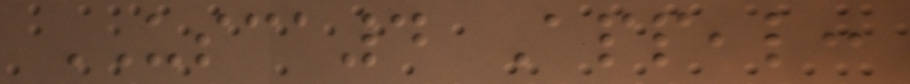USCA4 Appeal:
